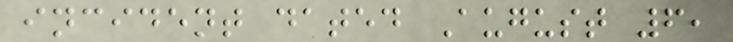incident dated August 6,
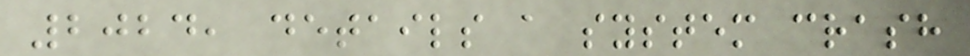2024, details a system crash
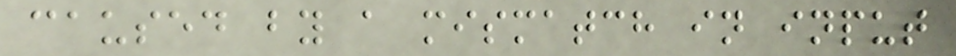caused by a mismatch in input
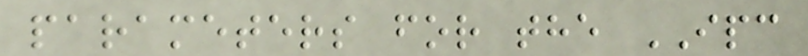parameters for the IPC
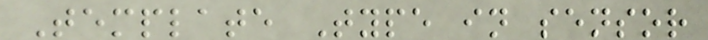Template Type in sensor
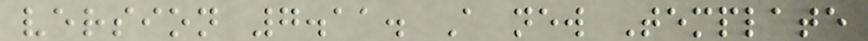version 7.11. A new Template
